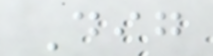Dig
